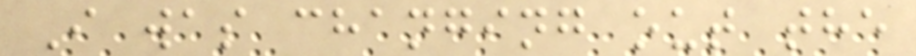I was changing out the
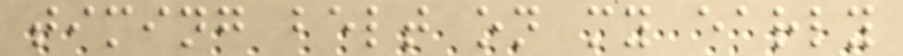timing belt on my early
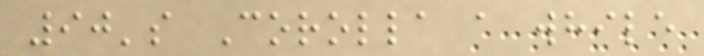90's Corolla a while
